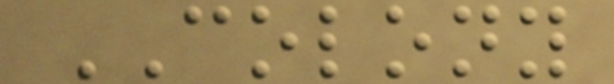COLONY
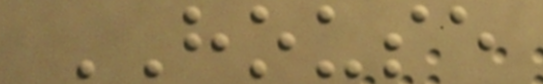HOUSE
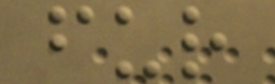fur
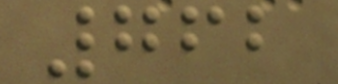762
